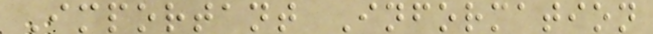Important Information
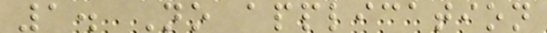1. No application
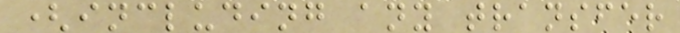(including any transfer
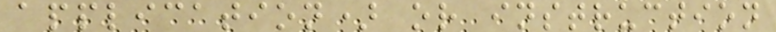application) or instruction
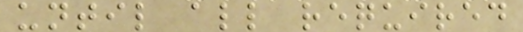until all required
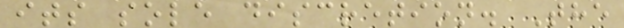its sole discretion. The
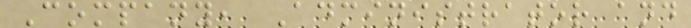Company, Administrator and
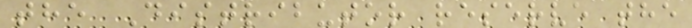the Distributor reserve the
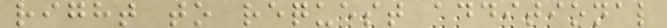right to request additional
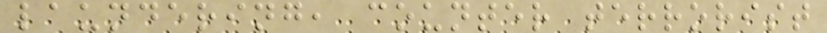laundering, counter terrorist
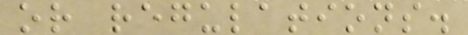or regulations.
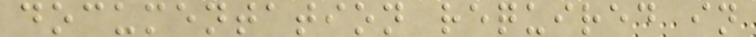documentation required in
